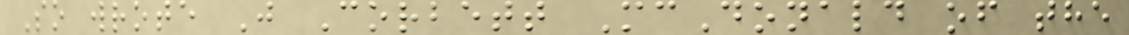So wrote J Corbett McDonald of the
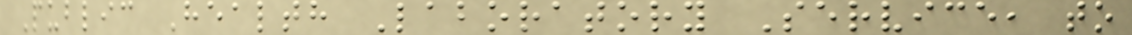Public Health Laboratory Service, to
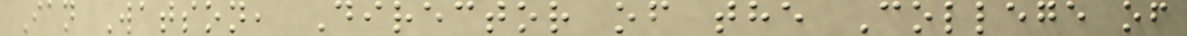Ian Watson, Director of the College of
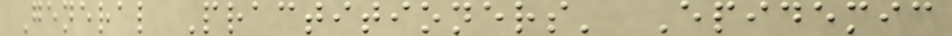General Practitioners' Epidemic
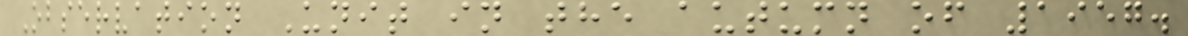Observation Unit in the autumn of 1957.
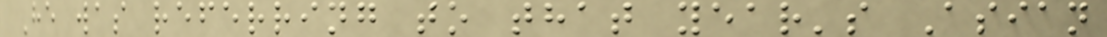He was referring to that year's Asian
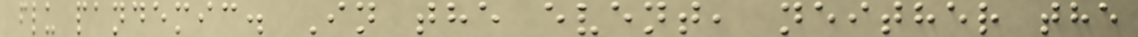flu pandemic. In the event, neither the
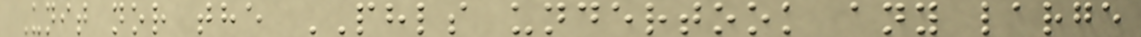Unit nor the PHLS undertook any large
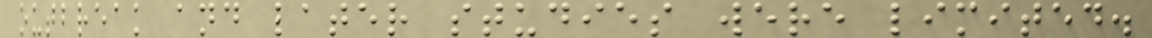outbreak and later studies were limited.
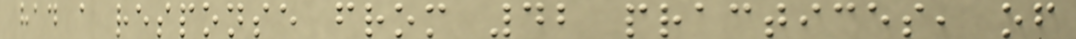had a response from 42 practices, of
